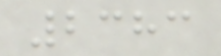2383
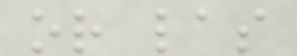or las
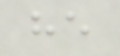he
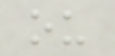ou
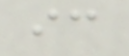ic
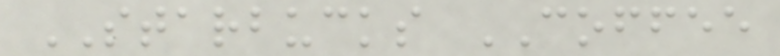STARBUCKS COFFEE
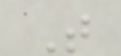T
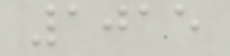1015
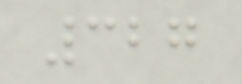327
